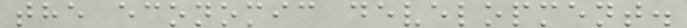the economic development.
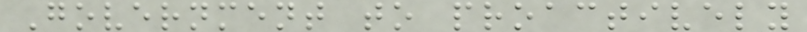Government to proactively
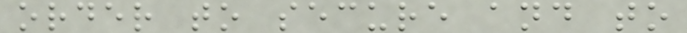order to secure and to
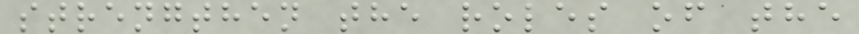strengthen the roles of the
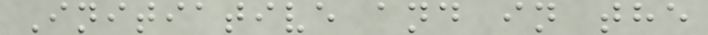Initiative and in the
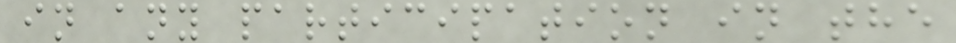in any participation in the
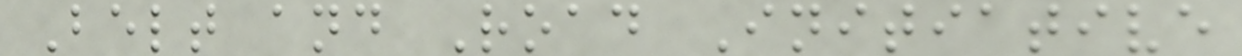Belt and Road Initiative
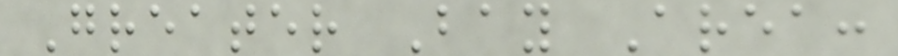Greater Bay Area:
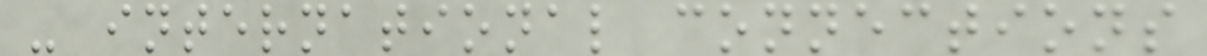- international connections
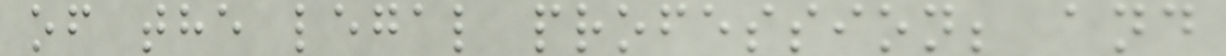of the legal profession; and
